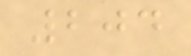204
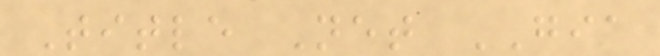Title Net GIA
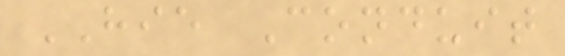HIE Conduit
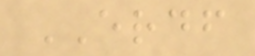ERDF
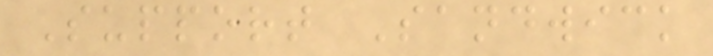Support Sandwick
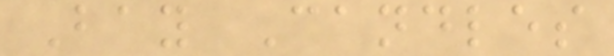Bay Candles
